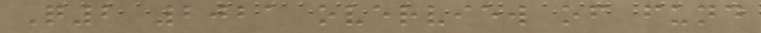Q2 2021 overview of fund
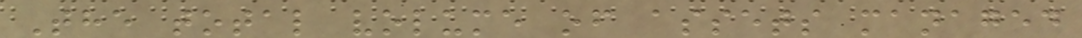The total volume of assets managed
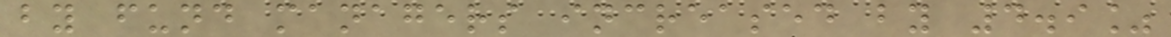by fund managers increased by 4.9%
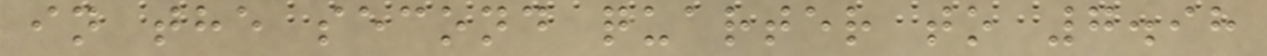in the second quarter to 7.98
